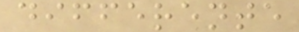differente
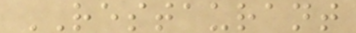RESTAURANT
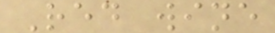Red wine
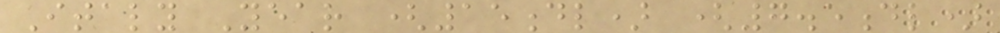Italy Year (15dl) (7.5dl)
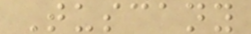Tuscany
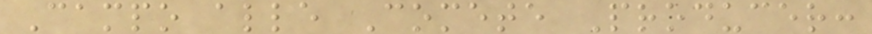Campo alle Comete Producer:
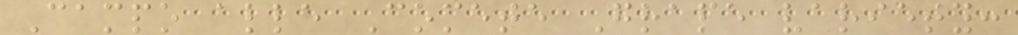Campo alle Comete Grape variety:
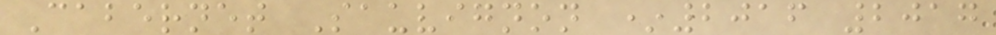Cabernet Sauvignon *2016 2017
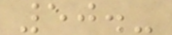50.-
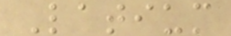Latium
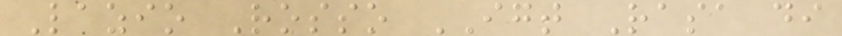Lazio Rosso IGT Rasa di
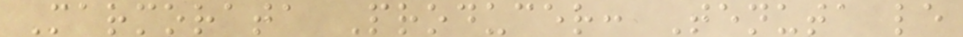Marmorata Producer: Tenuta le
